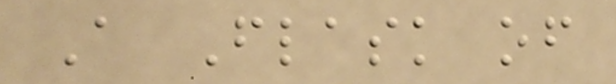A Flask of
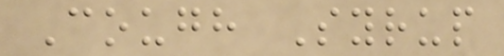Cough Syrup
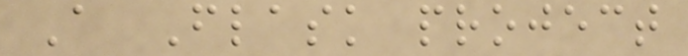A Flask project
